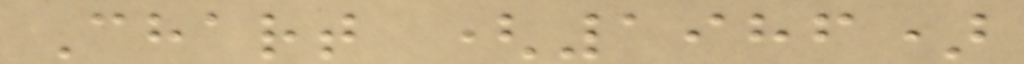Chart (1986)
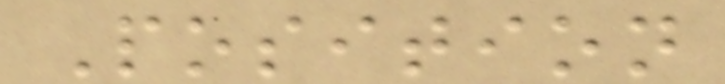Position
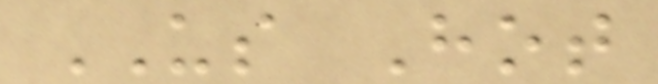US Hot
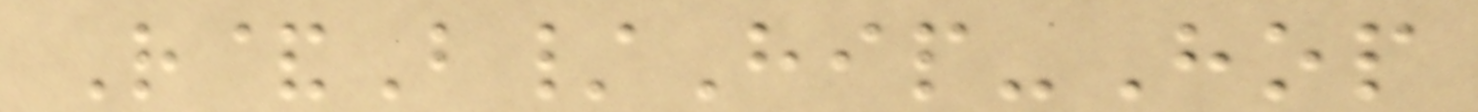R&B/Hip-Hop
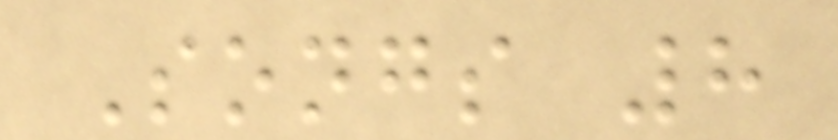Songs 8
